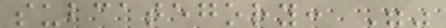subcategory: ""
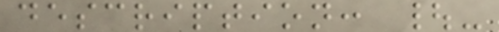description: |-
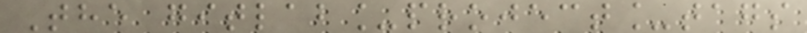The gitlab_project_tags
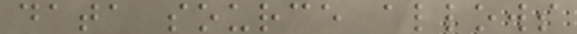data source allows
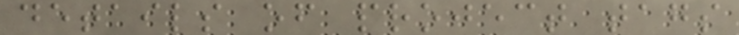details of project tags
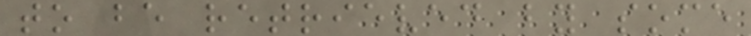to be retrieved by some
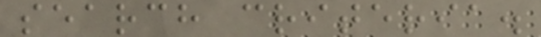search criteria.
